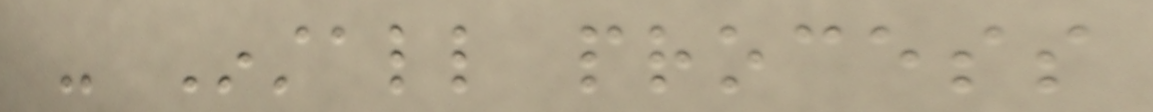- Install process
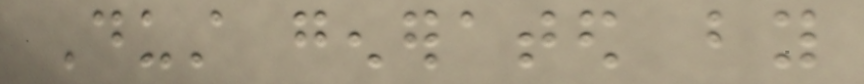Dust generated by
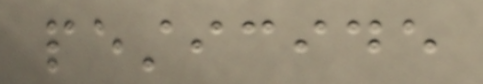pesticide
